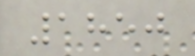1850
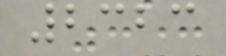2323
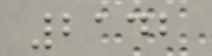2142
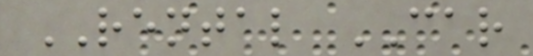RENTAL CAR
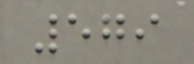579
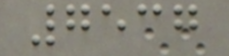7537
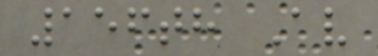156th Av
